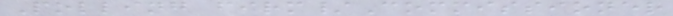Polling firm/Commissioner
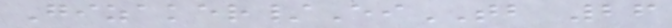Gizaker/EiTB 26
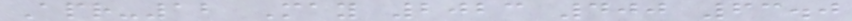Apr-12 May 2023 400 63.0
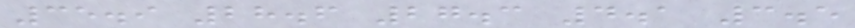35.9 28.6 27.3 4.1 3.5
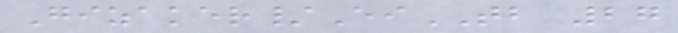Gizaker/EiTB 27
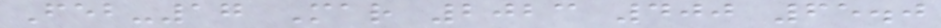Feb-17 Mar 2023 400 65.0
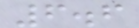6.6
